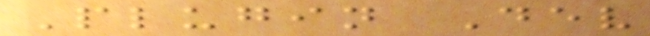Plugin Dev
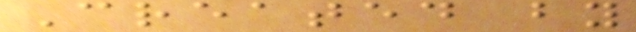Created by
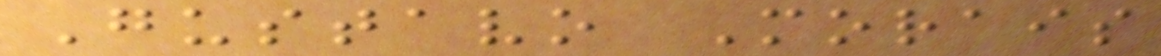Gustavo Morais
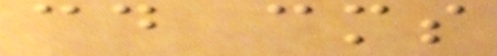cd cms
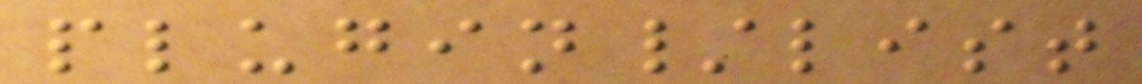plugin/list
